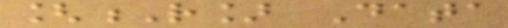[R] Data
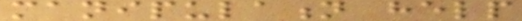manipulation help
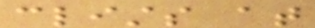clists at
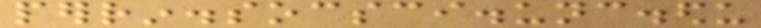perrin.socsci.unc.edu
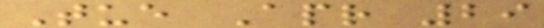Tue Apr 29
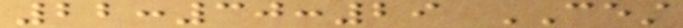22:30:29 CEST
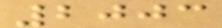2003
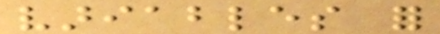variables for
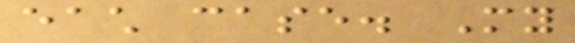each case. My
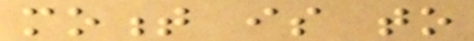moment is to
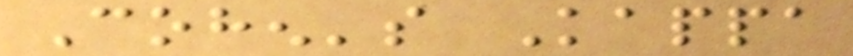Cohen's Kappa
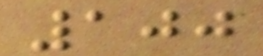100
